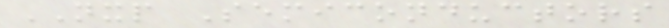NXP Semiconductors
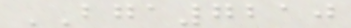BGA7210
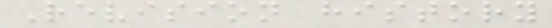Revision history
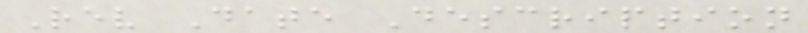Rev Date Description
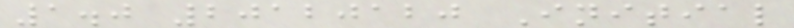1.0 20120120 Initial
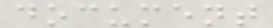document
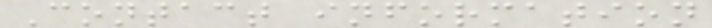Contact information
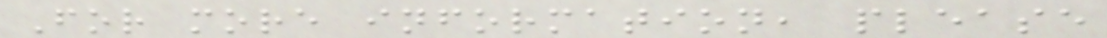For more information, please
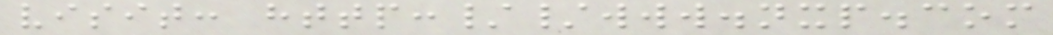visit: http://www.nxp.com
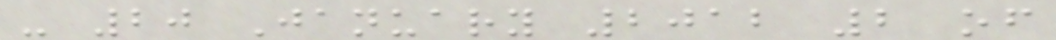- 20 January 2012 2 of
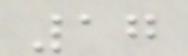17
